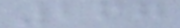267
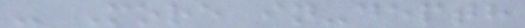- More in-depth
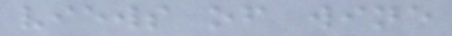views of wine
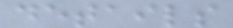details
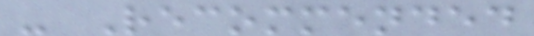- Recommended
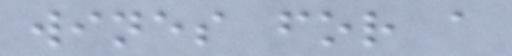wines for a
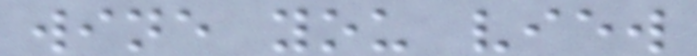wine you view
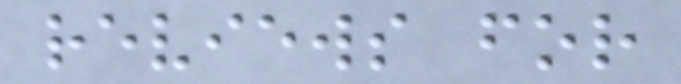reviews for
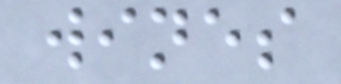wines
